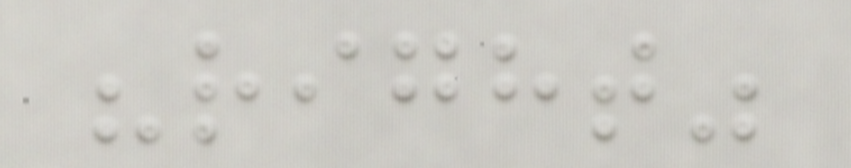"right"
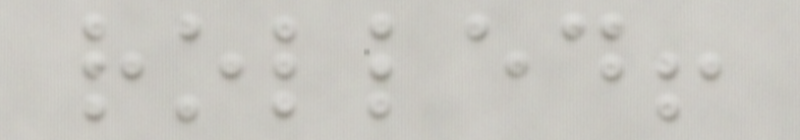rolled!
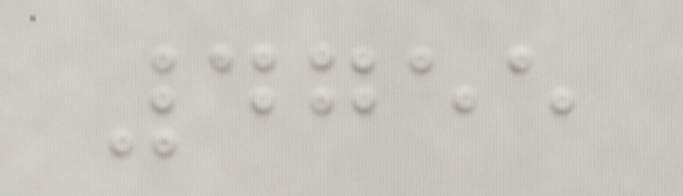4755
